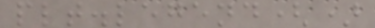plt.legend()
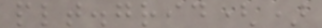plt.grid()
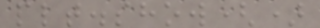plt.show()
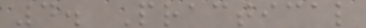4. Practical
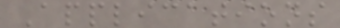Applications
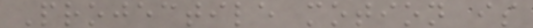Projectile motion is
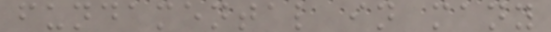fundamental in many
